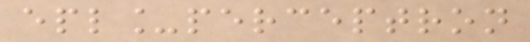epl_perceptron
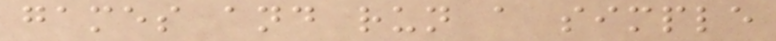games and run a simple
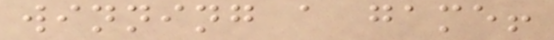winning a game!
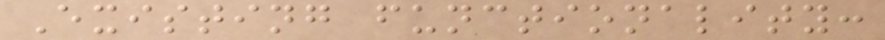Existing functionality:
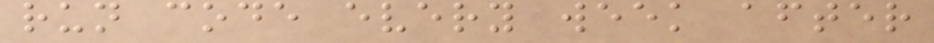run code every week after
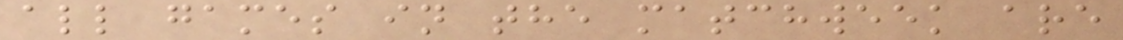all games in the matchweek are
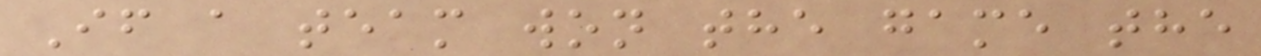If a team won the game the
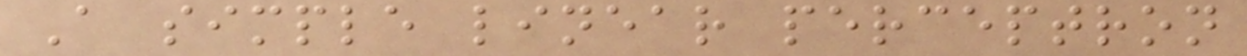A simple linear perceptron
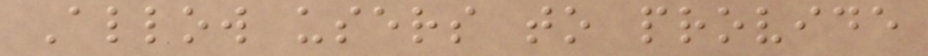Allow users to provide
